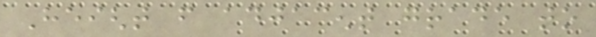Height from adjacent grade to
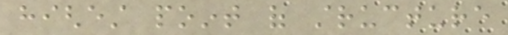highest point of structure
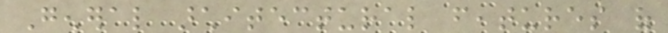General architectural features of
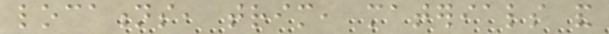locations, trim, materials and
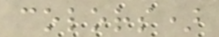colors)
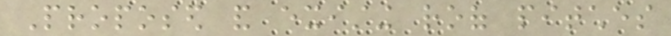Proposed and existing roof pitches
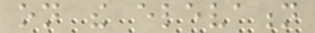on the elevation
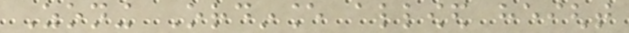Zoning Ordinance allowed height
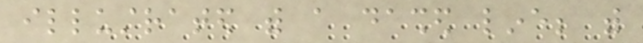illustrated with a dashed line; with
